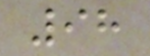98
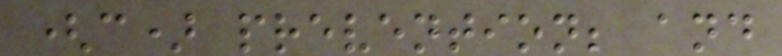(c) prevention; and
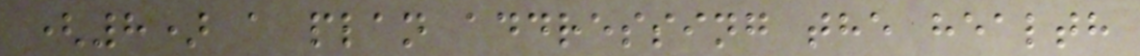(8) a plan addressing the health
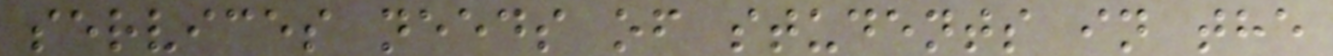services needs of students in the
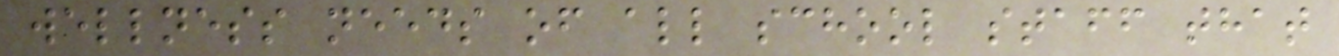wellness needs of all school staff that
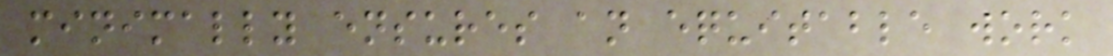minimally ensures an equitable work
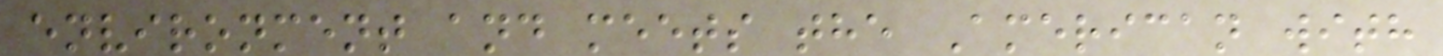environment and meets the American with
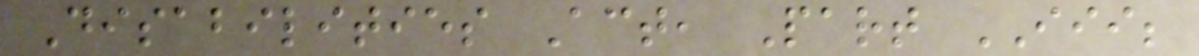Disabilities Act, Part III;
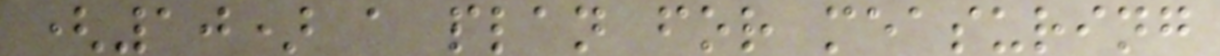(10) a plan for measuring
